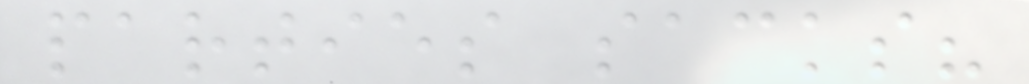parties sacks?
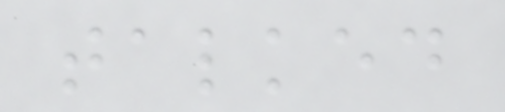talked
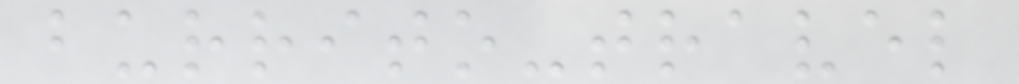burrito-travel
